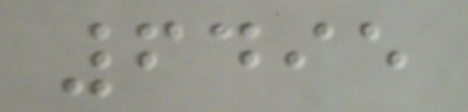6495
